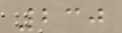230
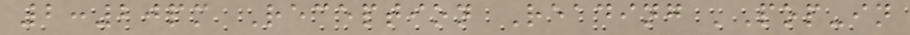2:20pm Reception Reading 'Pop-in
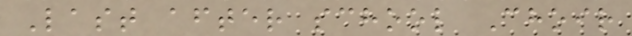Last after school Choir
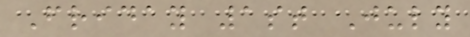Friday 1st July
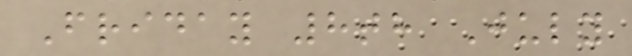Friday 8th July
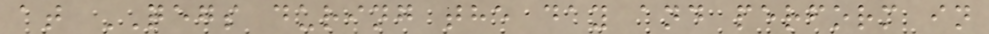at QEGS during the day and perform in
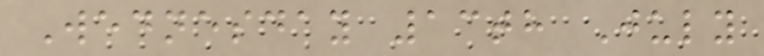Wednesday 13th July
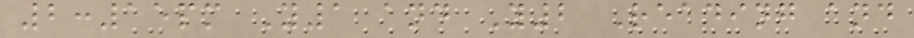2:15pm Y1 and Y2 Reading and
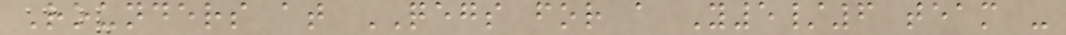Rounders at QEGS for a Y5/6 team -
